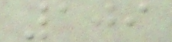109
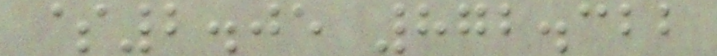$2.05 872.322
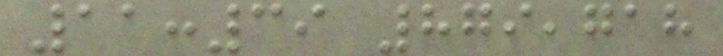11:39 879,718
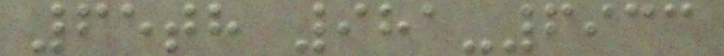65th 981-6933
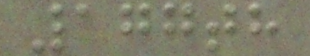177th
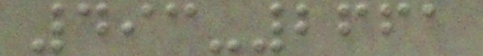493-2661
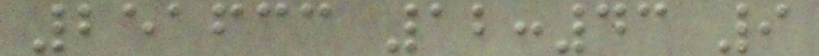251633 12:43 9
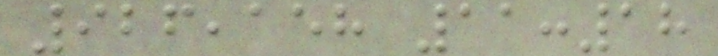926,158 11:18
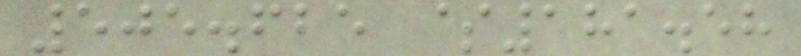505.625 $181.58
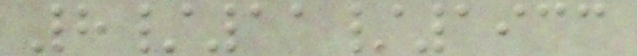8/11/1933
